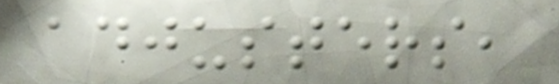adjusters,
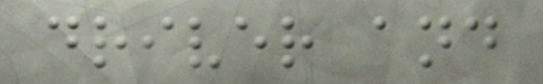driver and
